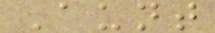Aunt
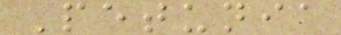Petunia
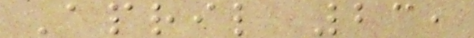April 23,
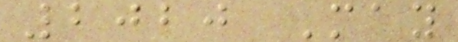2020 May
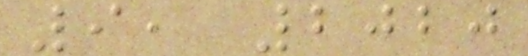9, 2020
